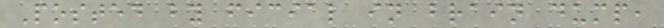Posted by ficial in brain dump,
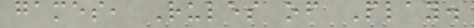games, Rules of Play.
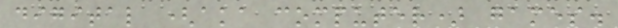digital (aka computer) games.
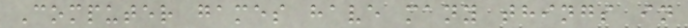Computer games have many things in
